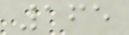165
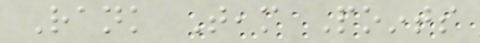Rank Team Points
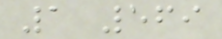1 569
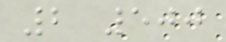2 500
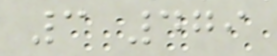3 479
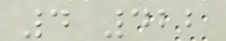4 422
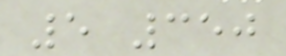5 350
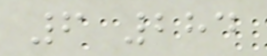6 284
